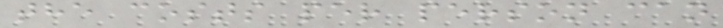the costs per person can
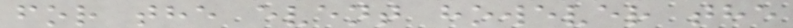for the event however the
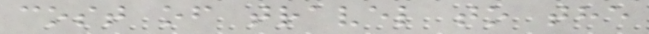cost of travel to the
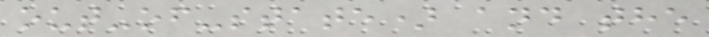out-of-state) and the
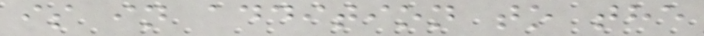is in addition to the
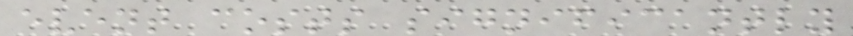event costs significantly
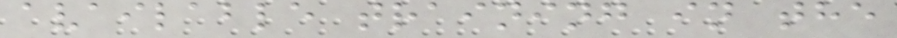available training in the
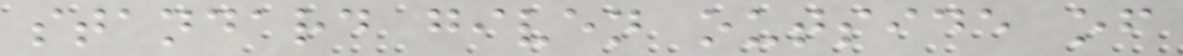standard given outside of
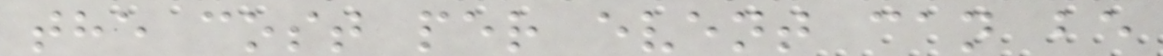the cost per event can be
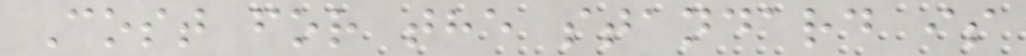Cost for the standard is
